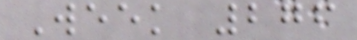Week 276
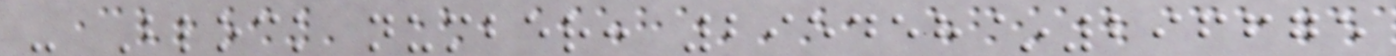- Block number: 295458~296675
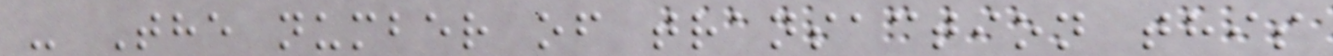- The number of transaction this
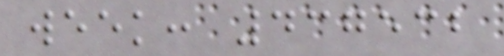week: 437532
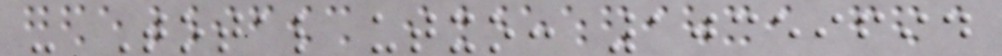- Total utxo: 10359694
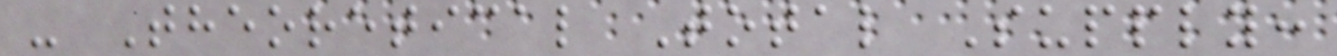- Theoretical Total Supply:
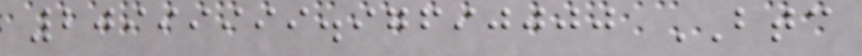20999999.97690000 BTC
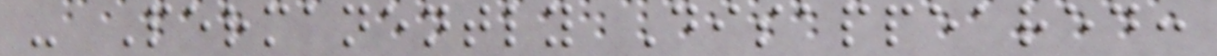- Permanently Disappeared:
